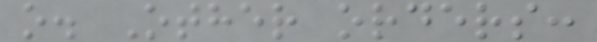o. Other orders:
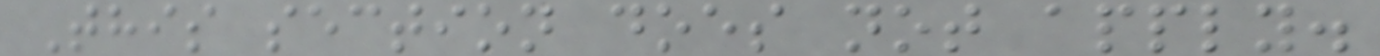This section does not apply.
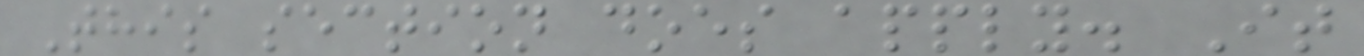This section does apply. It
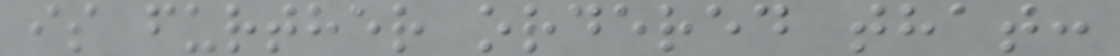is further ordered that:
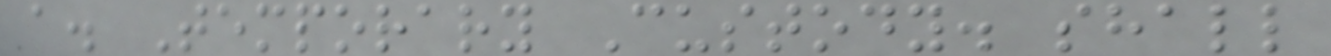a. Temporary Custody. shall
